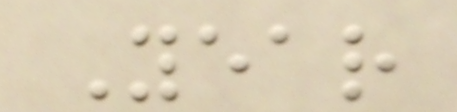Year
